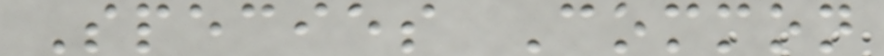Species Common
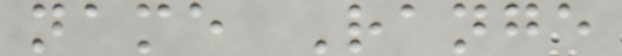name Range
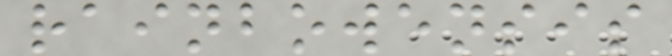rainbowensis
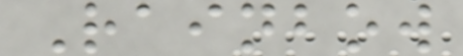Rainbow
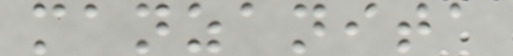manzanita
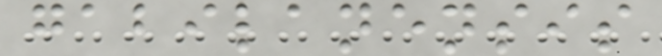gabilanensis
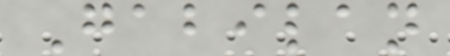Gabilan
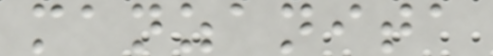manzanita
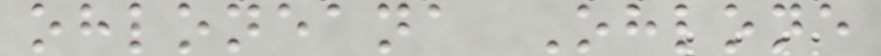ohloneana Ohlone
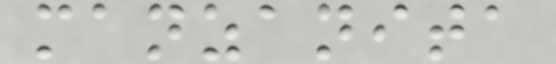manzanita
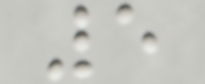5
